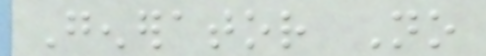Generator No
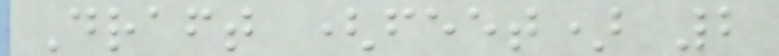Draft (feet) 2
